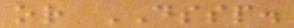or DSSP.
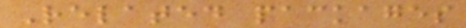Related packages
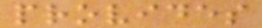provides
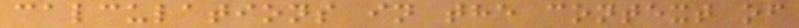calculations in the context of
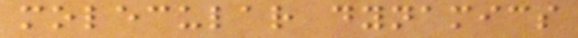molecular dynamics
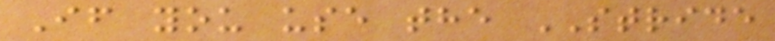If you use the STRIDE
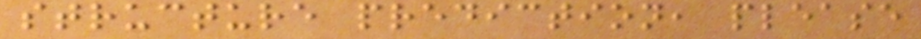structure prediction, please
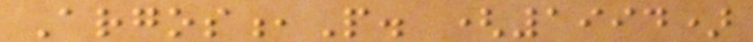Argos,P. (1994)
